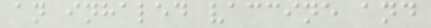an inhaled vaccine and
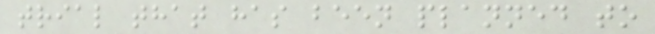trial that has been planned to
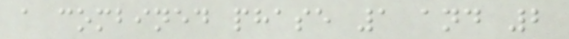a combined phase 1 and 2
